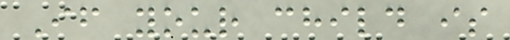If your child is
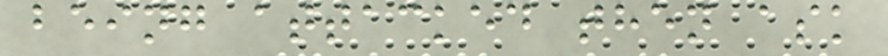being attacked then ask
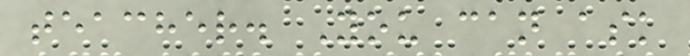teacher. You can ask
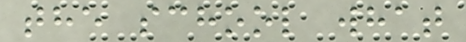the school what
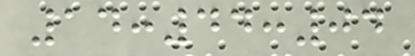14:44:04
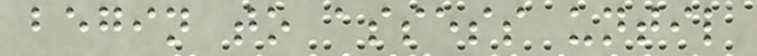begin to assess until
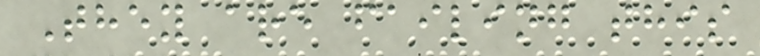They are failing this
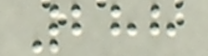288
